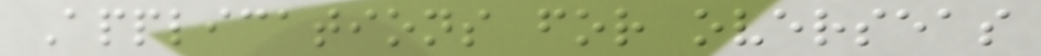Applications for overseas
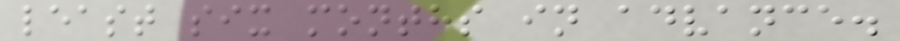least six months in advance.
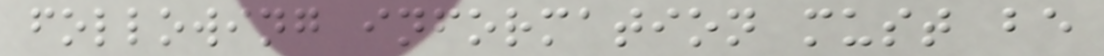following information must be
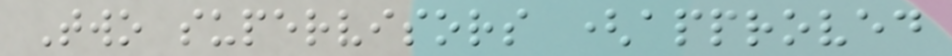Two supervisors (approved
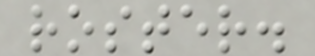roster.
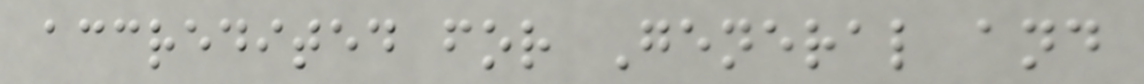accredited for General and
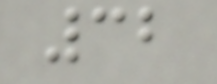32
